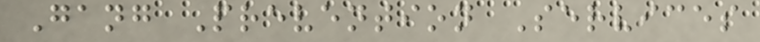Gang Prevention Services
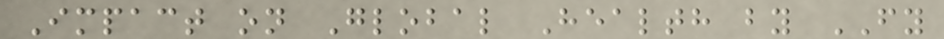Impact on Global Health by FY
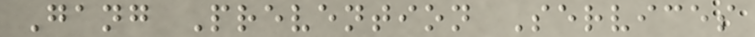Gang Prevention Services
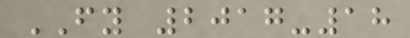FY 2017-18
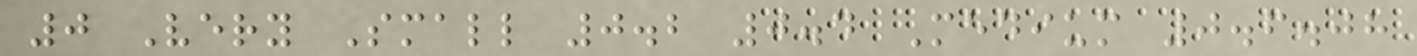0 Very Small 0.2 0.4 Medium 0.6.08
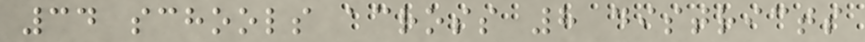34 schools across 8 districts
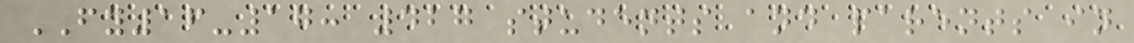FY16-17: 427 students and parents in
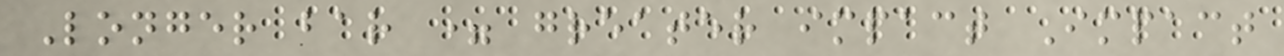Longer bar = greater impact Impact
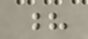?
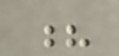?
